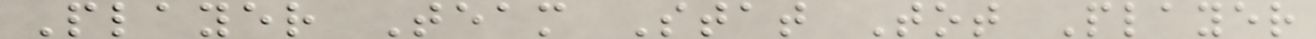Player Team Stat Tot Player
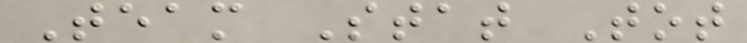Team Stat Tot
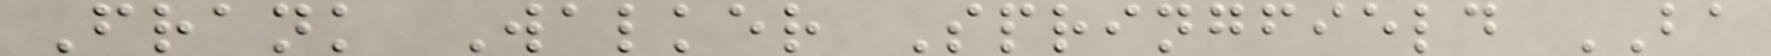Frank Walker Springfield BA
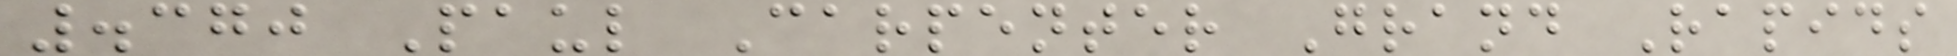.370 Paul Carpenter Grand Rapids
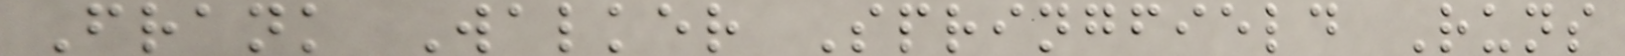Frank Walker Springfield Runs
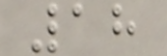18
